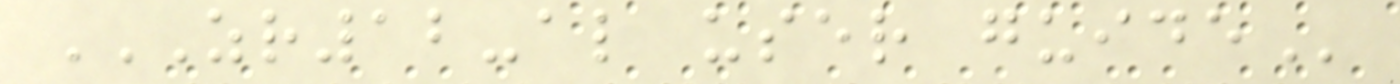ZR12-AL USER GUIDE
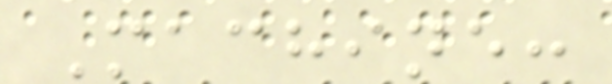Machine:
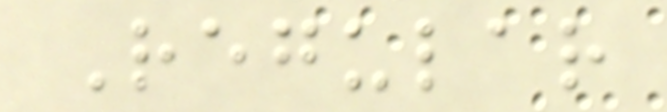Regular
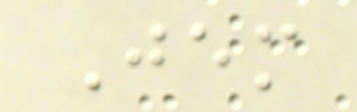Jem
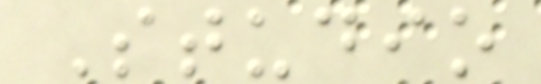Studio
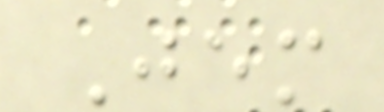Jem
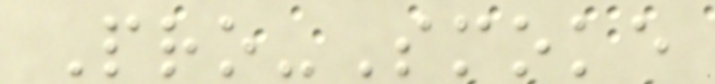Pro-Smoke
